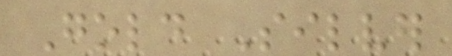Gold Silver
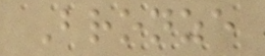Bronze
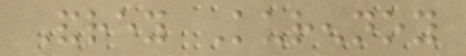Andrey Kurennoy
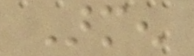Armen
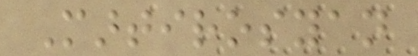Martirosyan
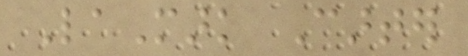LaMark Carter
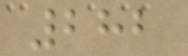282
